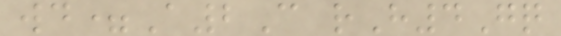wd=A2C rH4Gq
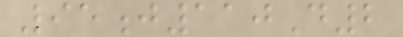95j110D2
